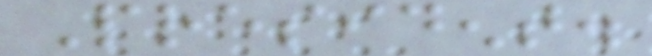President.
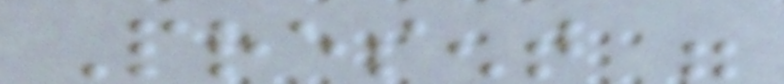Present were
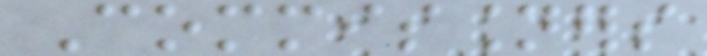Commissioners
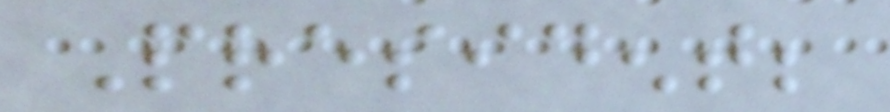President;
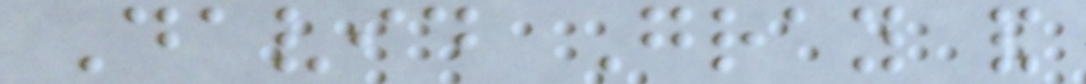David Gray and
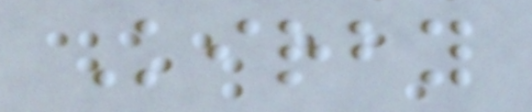Kirby
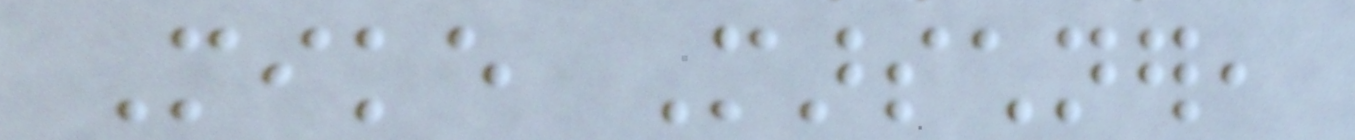Mike Marschner,
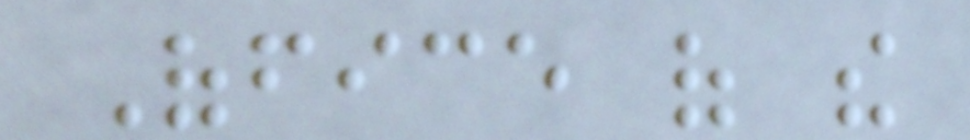Office of the
